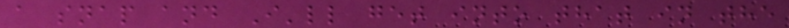a snap and I'll get into that in the
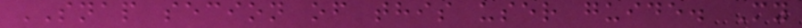SNAP secion of this user guide. My
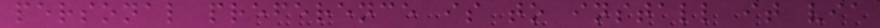personal preference is to install it via
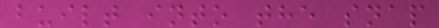built into the snap
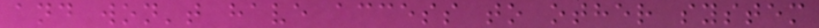and won't have access to other system
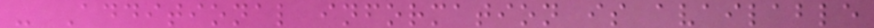- Additional information is available
